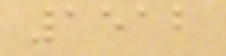1512
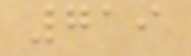719
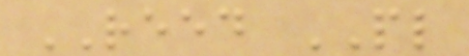REED PL
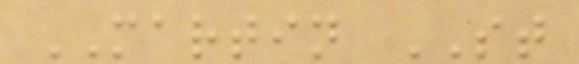MARTIN ST
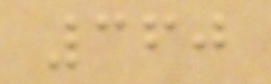360
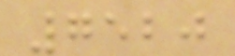7520
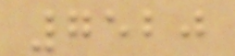7520
